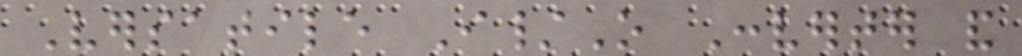Versatile I/O Converter and
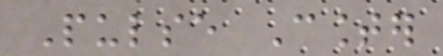Pulse Counter
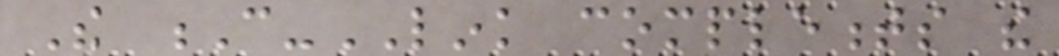The C-LINK complements the
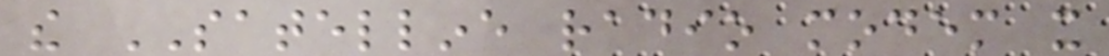the SATELLINE radio modem it
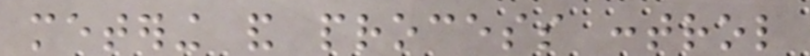metering and process control
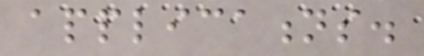applications.
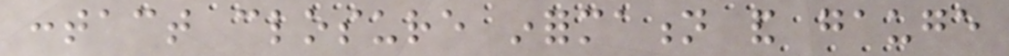contact closure information and gauge
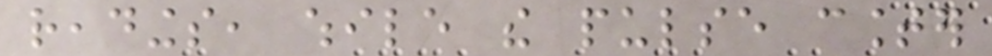readings, while the pulse counter
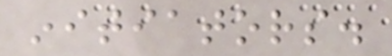initiators.
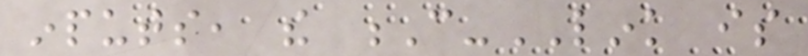inputs, the C-LINK is
